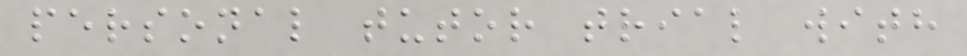personal tutor trial with
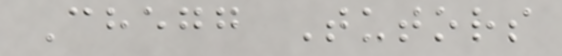Chegg Tutors
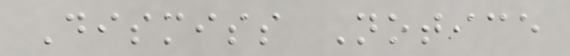Dismiss Notice
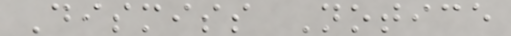Dismiss Notice
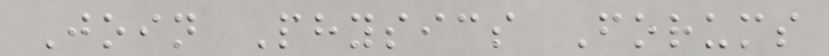Join Physics Forums
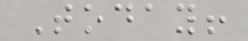Today!
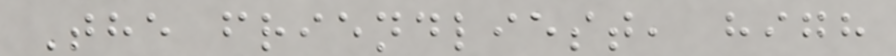The friendliest, high
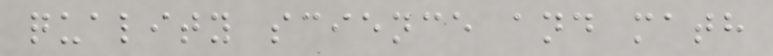quality science and math
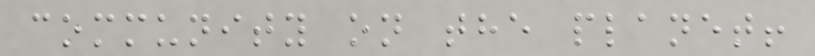community on the planet!
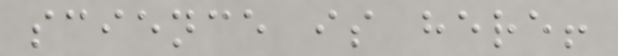science is here!
